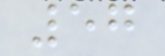57
